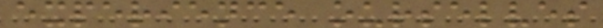experience ourselves
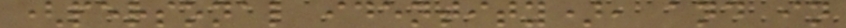(personal identity), and in
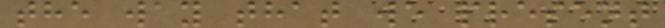the way that we present
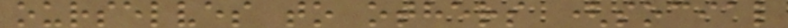ourselves to others (social
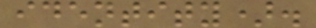identity).
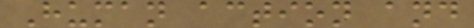Human action and
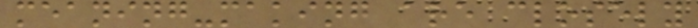meaning-making are closely
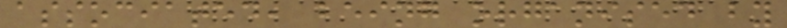associated, being organised by
